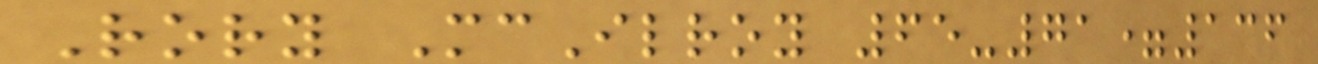Rory McIlroy 65-71=136
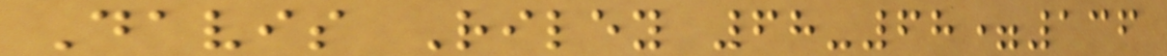Davis Riley 68-68=136
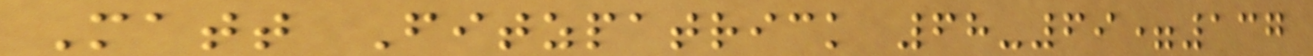Matt Fitzpatrick 68-69=137
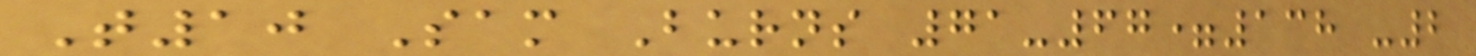T10 Sam Burns 71-67=138 -2
